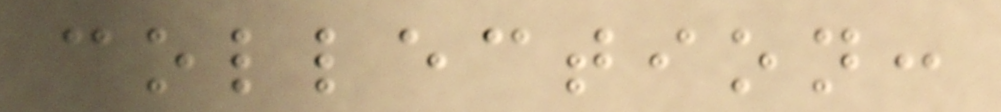collection:
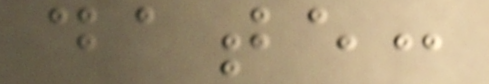date:
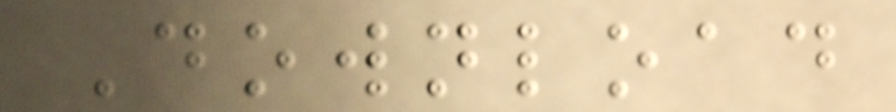Download
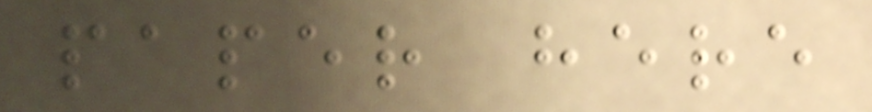paper here
